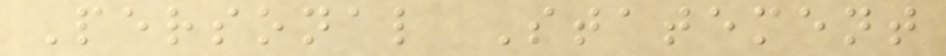Personal Statement
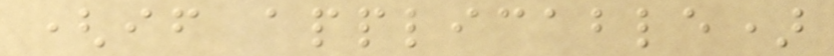(if applicable)
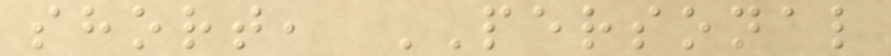short, PERSONAL
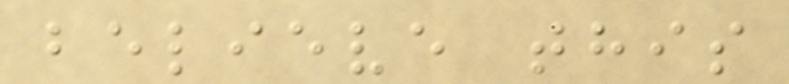believe this
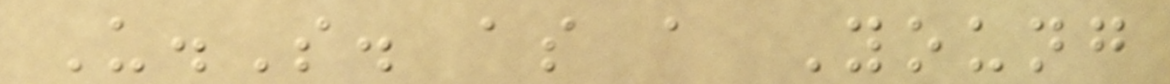U.S. as a Young
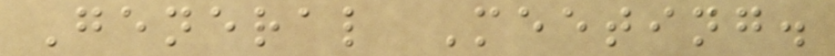General Meeting.
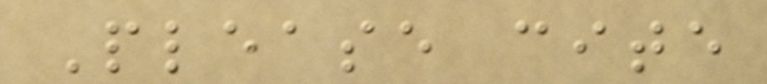Please cite
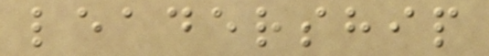leadership
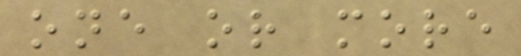one or more
